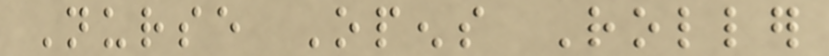Nurse Opens Roller
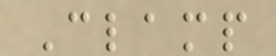Clamp
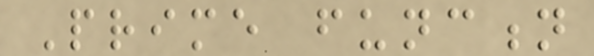Prime function
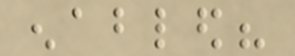enabled?
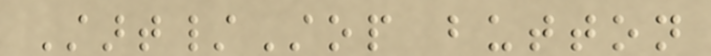Start/Stop button
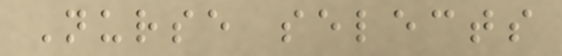Nurse selects
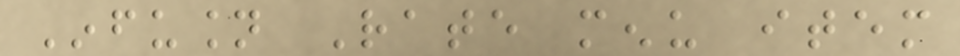Infusion Rate menu item
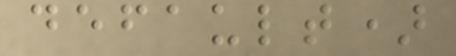default)
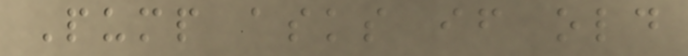Pump asks if old
